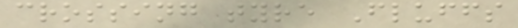crossing tyre Fluffs
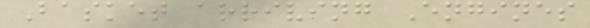Basket arriving Engines
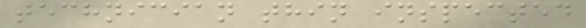technician thin inspected
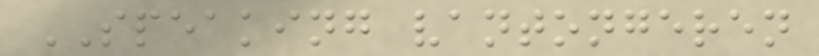SPEAKING vantongeren
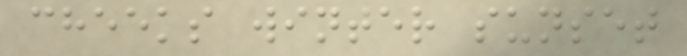cheeks winter sunset
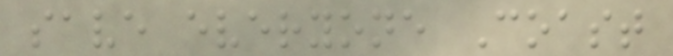save everyone Coast
